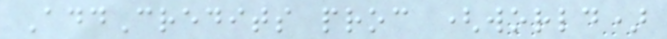AddCredits proc (world)
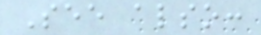See also:
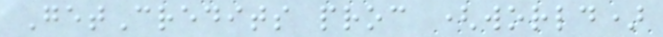GetCredits proc (world)
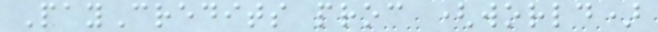PayCredits proc (world)
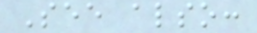See also:
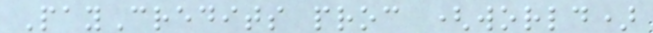PayCredits proc (world)
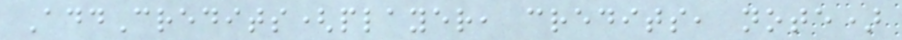AddCredits(player, credits, note)
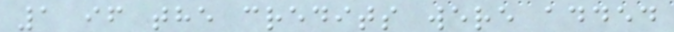1 if the credits were added
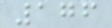176
